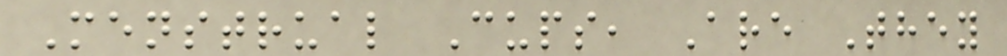Menstrual Cups, Are They
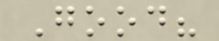Good?
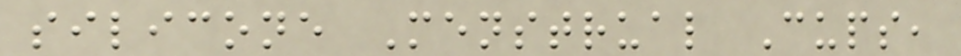silicone Menstrual Cups,
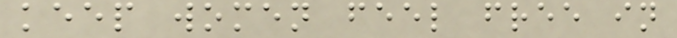keep women feel free in
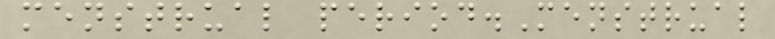menstrual period.Menstrual
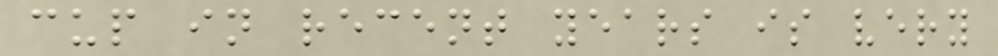cup in recent years is very
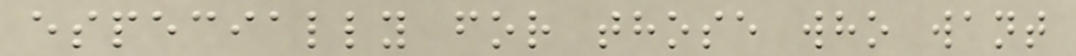especially for those who want
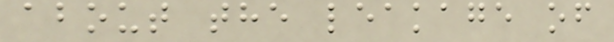about the leakage of
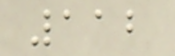112
